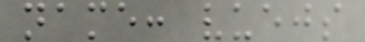name: vuejs
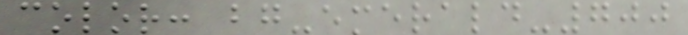color: bg-emerald-700
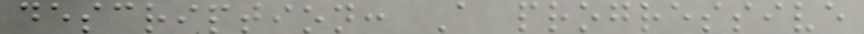description: A progressive
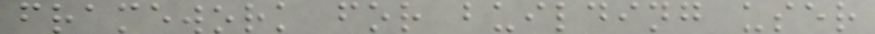framework for building user
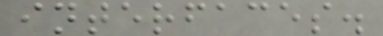interfaces.
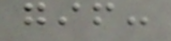gif:
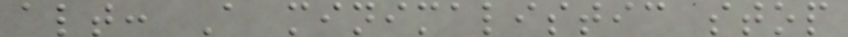alt: A minimalistic stop
